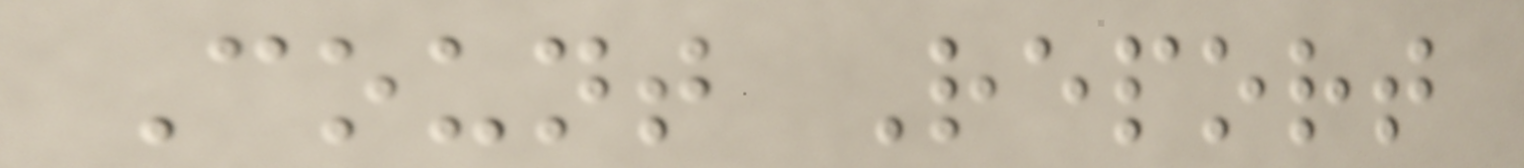Count Report
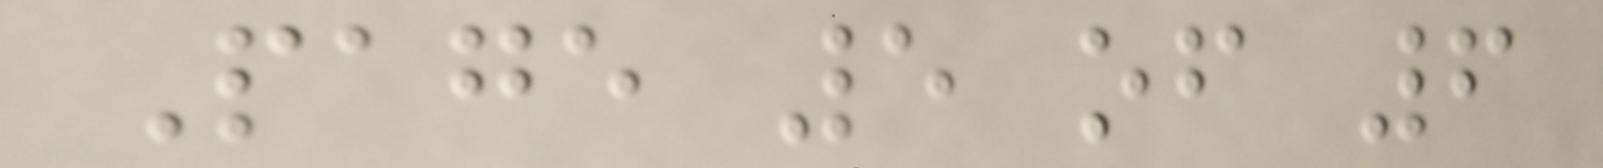Page 5 of 6
